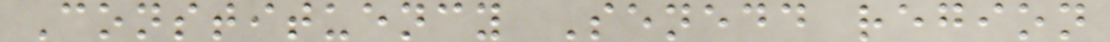Constituency Senedd region
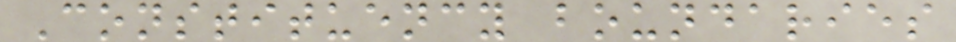Constituency boundaries
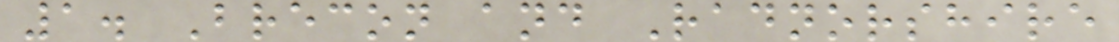1. Brecon and Radnorshire
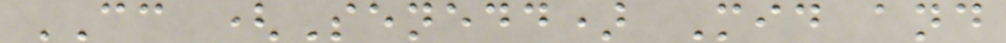CC (Senedd) Mid and
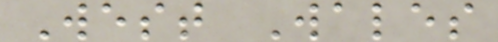West Wales
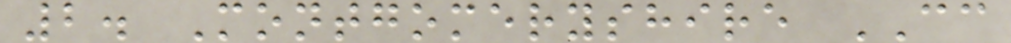2. Montgomeryshire CC
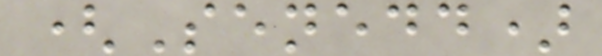(Senedd)
